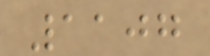1107
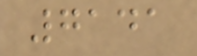7141
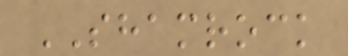SHAMROCK
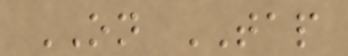ON TAP
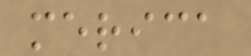merica
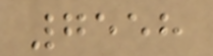7558
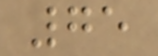75
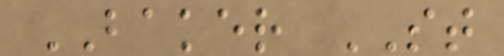BAKER ST
